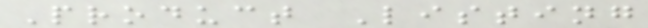Product Listing
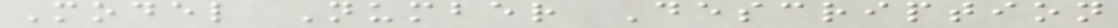Model Number Description
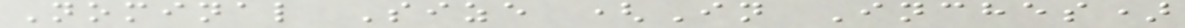Nominal Size (In Inches)
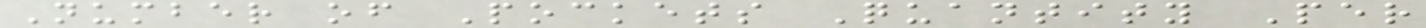Number of Pockets Quantity Per
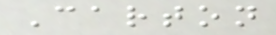Carton
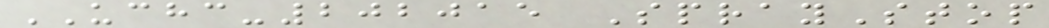UCHC-202015 SprayStop
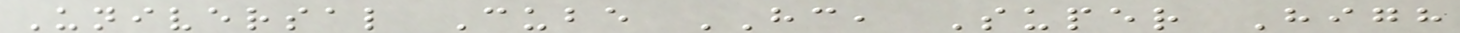Universal Cube HC, Super High
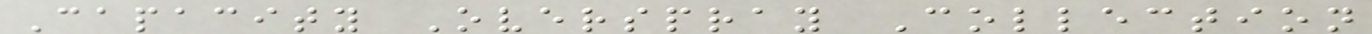Capacity Overspray Collection
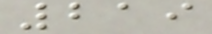219
